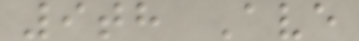9th Ave
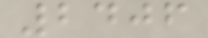2406
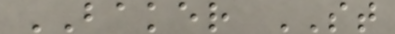BAKER ST
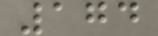174
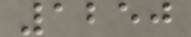1250
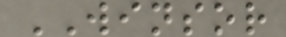WINSOR
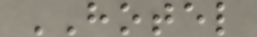HOTEL
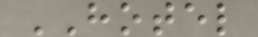HOTEL
